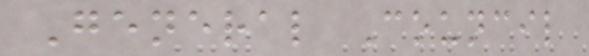General Council
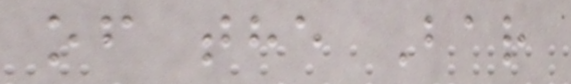of the Bar
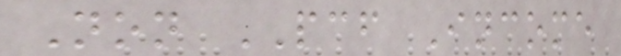Non PCF Income
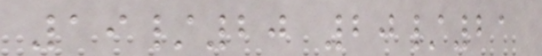19/20 20/21
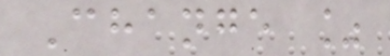Change %
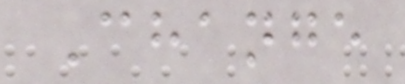Change
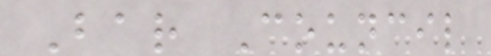Bar Council
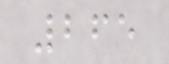265
